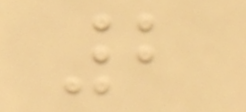2
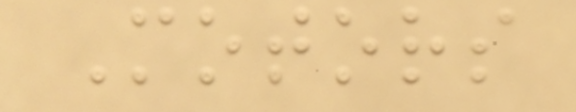Motors
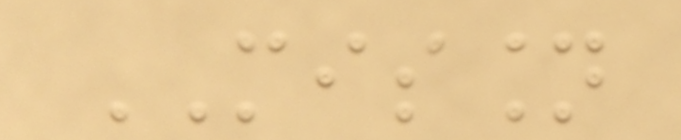MISSION
